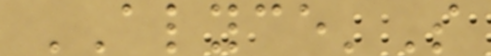ALYCE'S
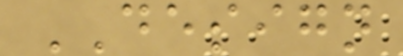DESIGN
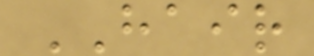HAIR
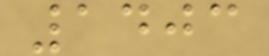1403
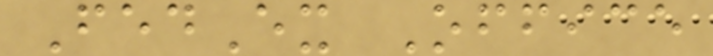FedEx Office
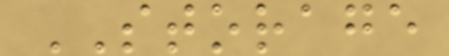STORAGE
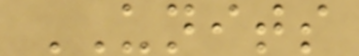UNITS
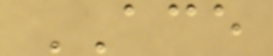ACE
